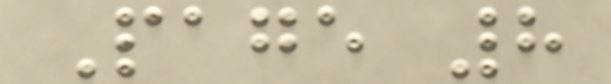Page 8
